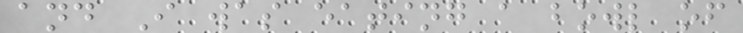and I was eating a bowl of
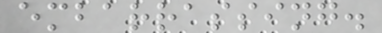embarrassing.
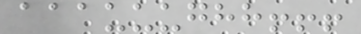aaauuughh!!!
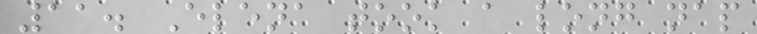11. Elena took a long nap
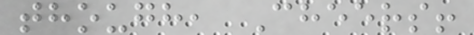though, Cheers!
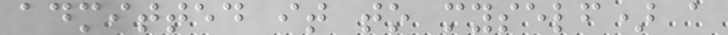admitted it to myself) a
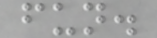fun.
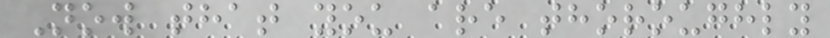Now that you are thoroughly
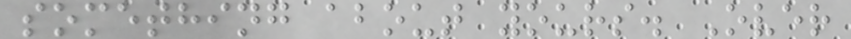something about yours. Over
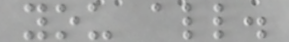you all.
